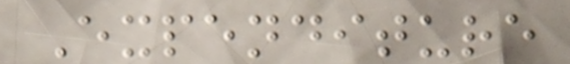Expenditure
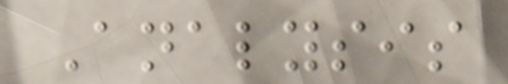Analysis
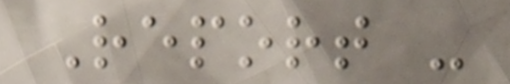Report -
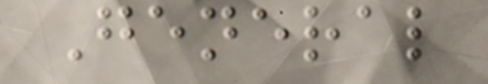General
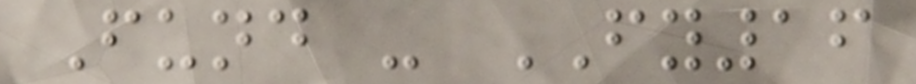Fund - FY16
